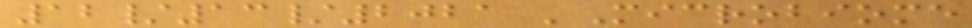12/13/2021 'Microbiome
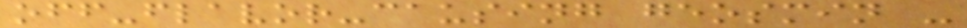off-flavor-causing geosmin -
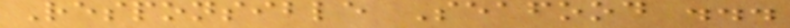Responsible Seafood ...
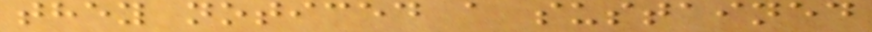they noticed a sustained
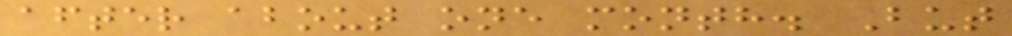after about one month. But
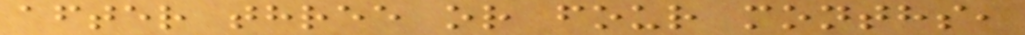after three or four months,
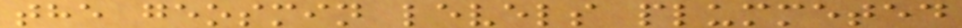the geosmin levels plummeted
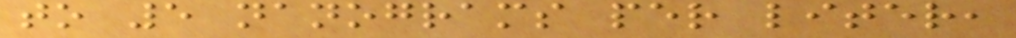to 5 nanograms per liter,
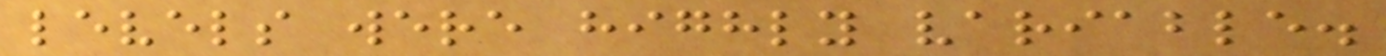levels were highly variable.
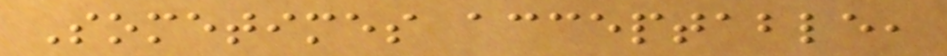Sometimes acceptable,
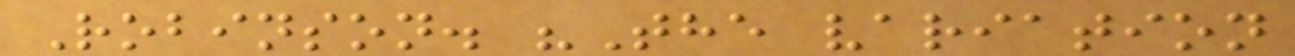Robinson. "The variation
